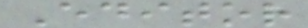Editor
